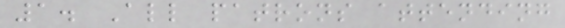1. All patrons attending
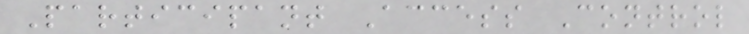Participant Access Control
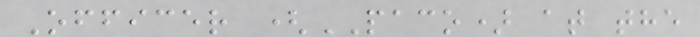Officer (PACO) at the
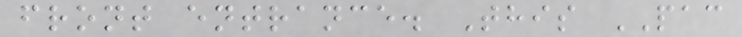front entrance. This PAC
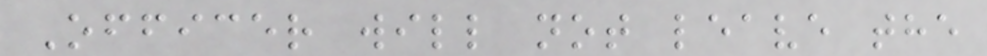Officer will not leave the
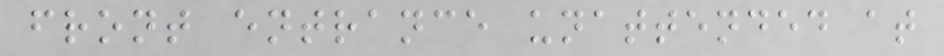front entrance unattended at
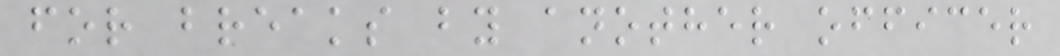for breaks by another officer
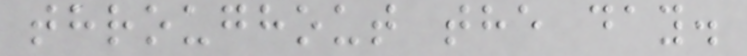throughout the day.
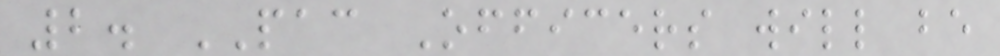2. PAC Officers will be
